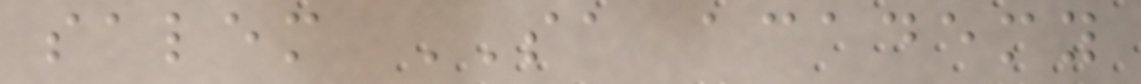salem SA academy
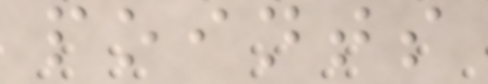points
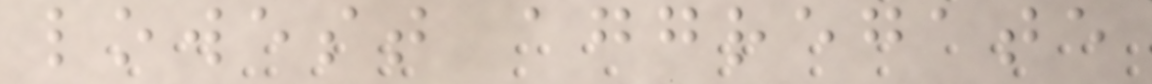lowest aggregate
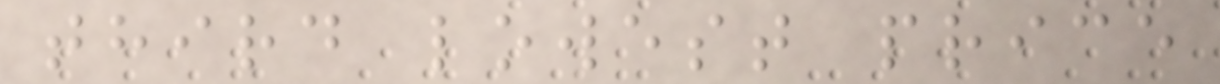third lowest price
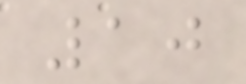10
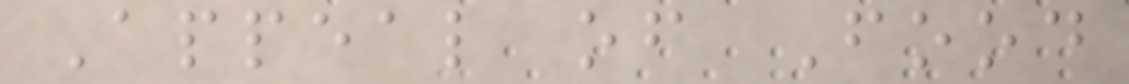Appeal of Food
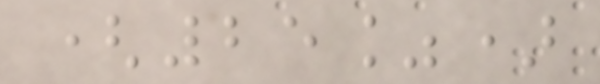(25%)
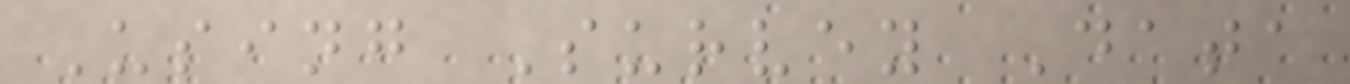Using Survey Data
